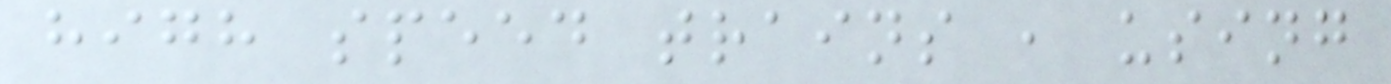high speed trains , using
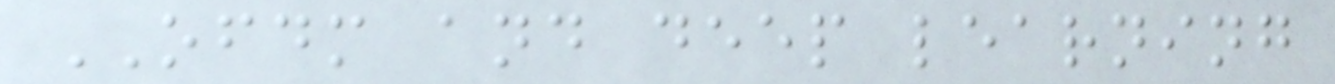OFDM and deep learning
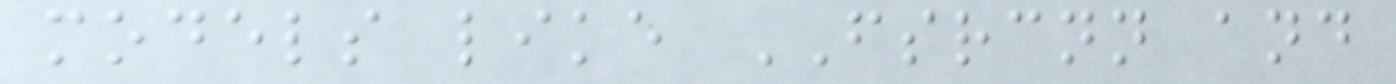models like FSRCNN and
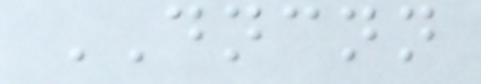DNCNN
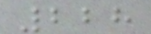228
